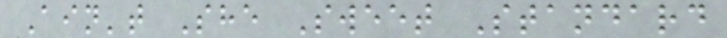Ain't She Sweet Standard
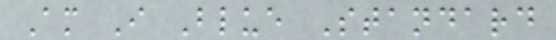Am I Blue Standard
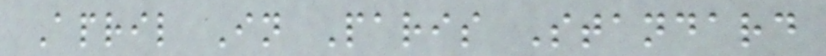April In Paris Standard
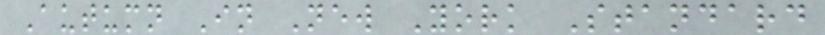Autumn In New York Standard
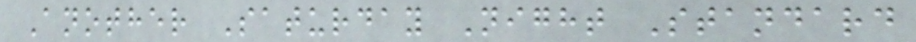Another Saturday Night Standard
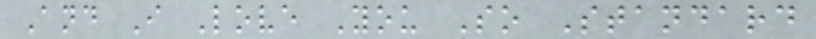And I Love You So Standard
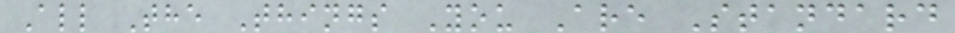All The Things You Are Standard
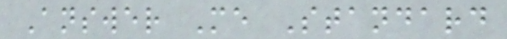Answer Me Standard
